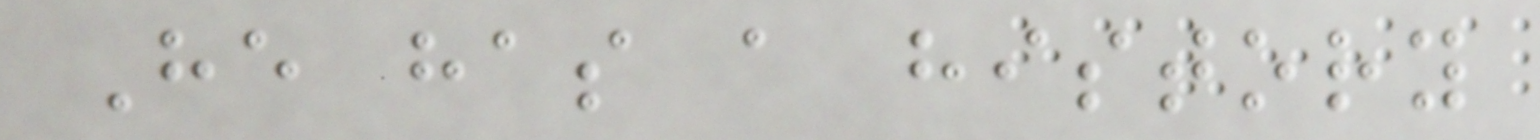He has a history
